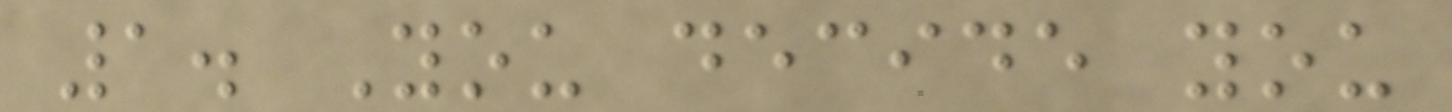1. You decide you
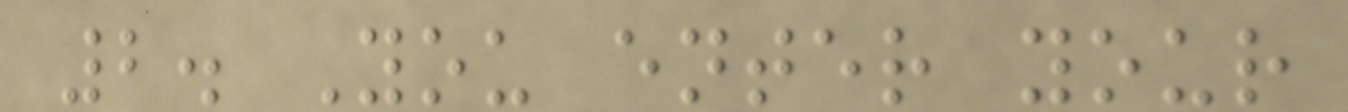2. You enter your
